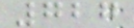727
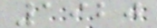1920
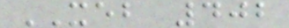XEB 402
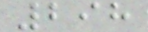298
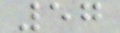57
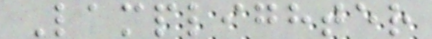Lamplighter
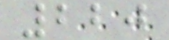220
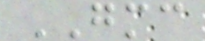GMC
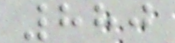880
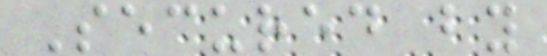Secured by
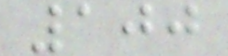100
